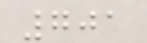701
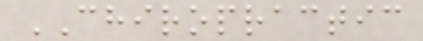CHIROPRACTIC
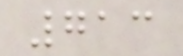713
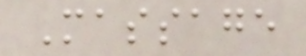Massage
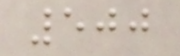500
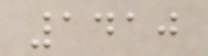1410
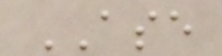ASE
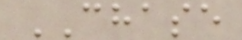CHASE
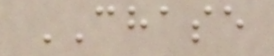CHASE
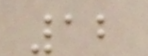12
